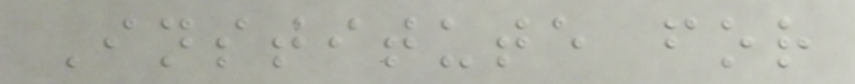Institute for
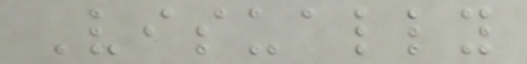Visually
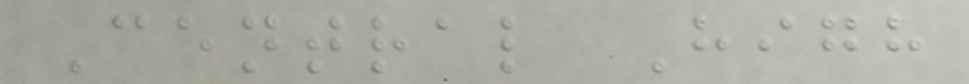Central High
